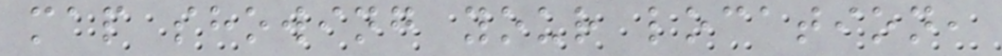map showing your location,
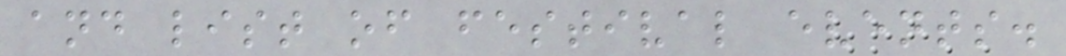and list of festival events.
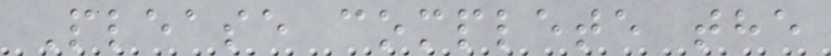Please complete the
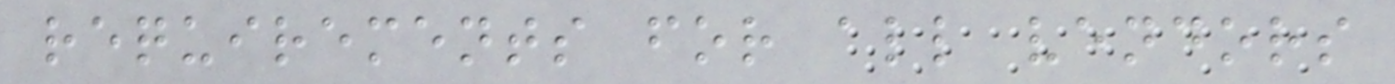requirements for all vendors
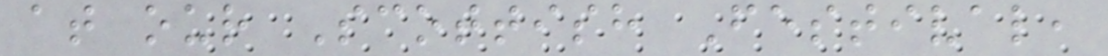at our Scottish Festival,
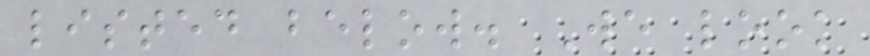listed below. We look
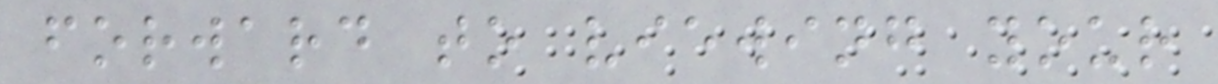forward to viewing your
